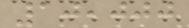10,000
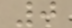0
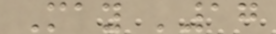May '17
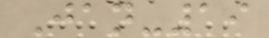Jan-19
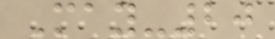May-20
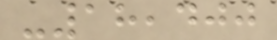-18,400
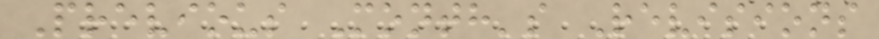Previous Month's Revisions
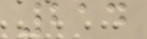214
